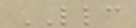LLC
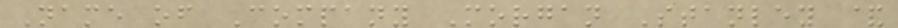Name of Company Morgan Stanley &
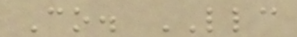Co. LLC
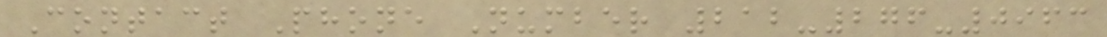Contact Phone Number 212-276-0963
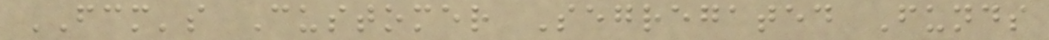FCM's Customer Segregated Funds
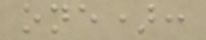one):
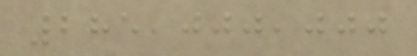285,000,000
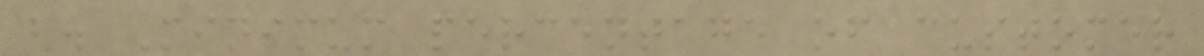b. Minimum percentage of customer
